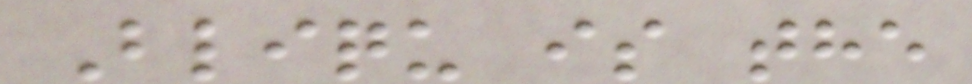Bliqu is the
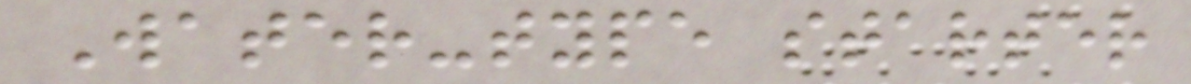Water-type starter
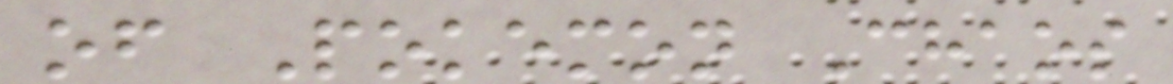of Pokemon Chaos
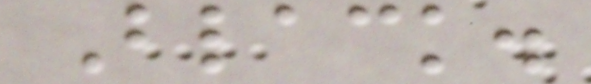Black.
